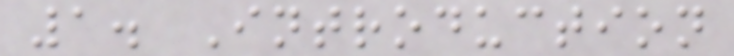1. Introduction
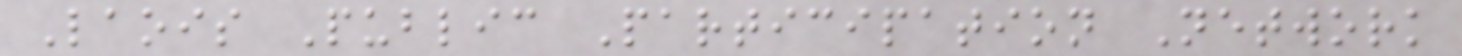Laois Public Participation Network
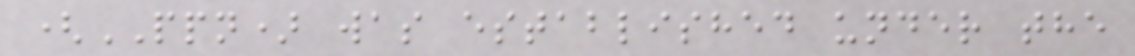(PPN) was established under the
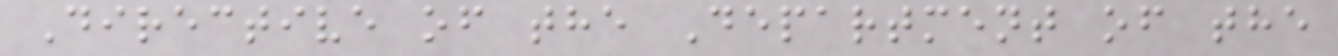Directive of the Department of the
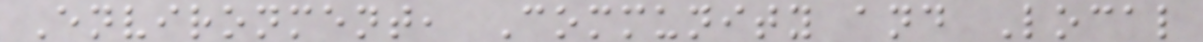Environment, Community and Local
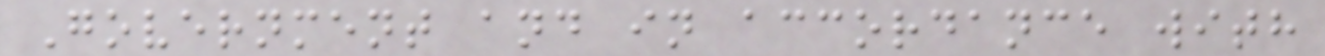Government and in accordance with
